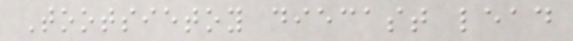Tootsietoy diecast lead
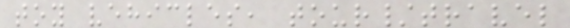toy vehicles, tour/travel
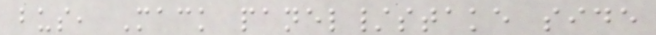bus, Mack panel/stake side
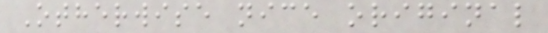Otherwise nice original
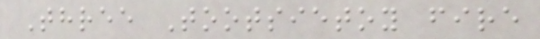Three Tootsietoy fire
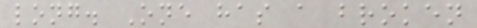long. One has a broken
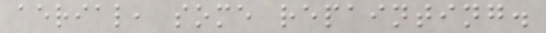aerial, some repainting.
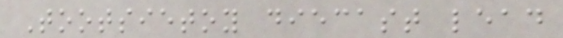Tootsietoy diecast lead
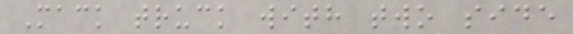Mack truck with two side
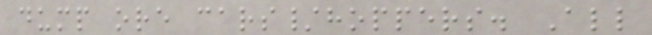dump ore cars/hoppers. All
